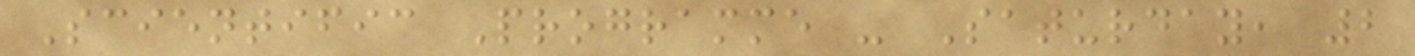Scientific Programme - Saturday, 2
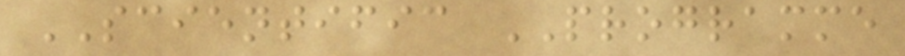SCIENTIFIC PROGRAMME
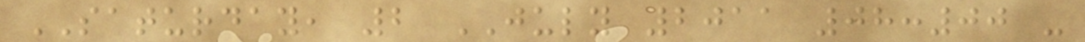SATURDAY, 2 JULY 2011 08:00 -
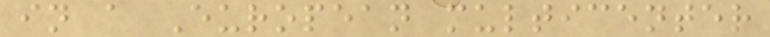in a European multicenter
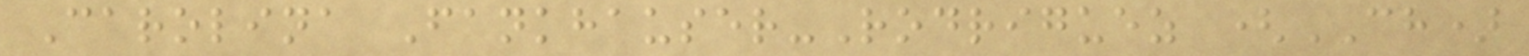Carolina Fankhauser-Rodriguez (CH)
